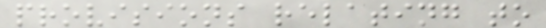provisions relating to
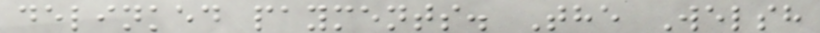delinked payments. The Welsh
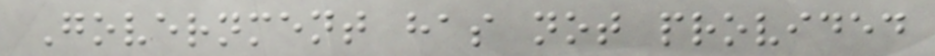Government has not provided
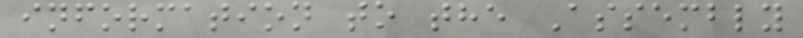information to the Assembly
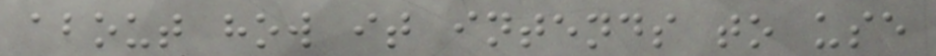about how it intends to use
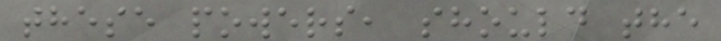these powers, should the
